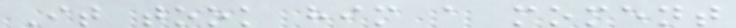It took him a moment
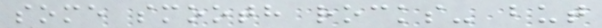some smooth rocks- but
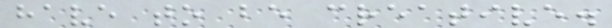have to be creative.
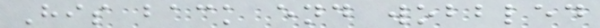His back end wobbled
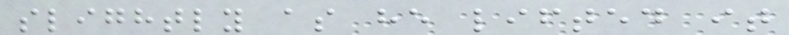slightly as he lifted it
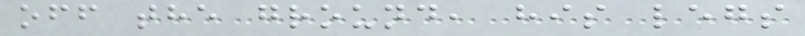off the ground, his legs
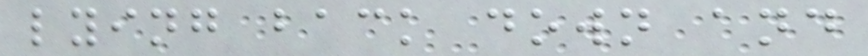lying back down and
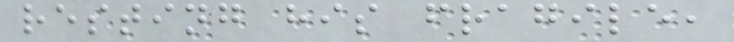resting his fragile,
